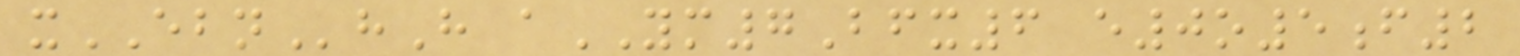xEBNhH aYM7Bfx6 e0o5f2
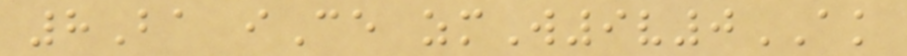8Ba iCe zmW9v0AK
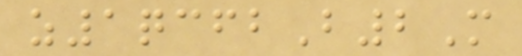z1qcfbB2M
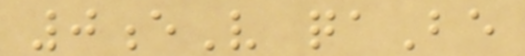0eV qaBe
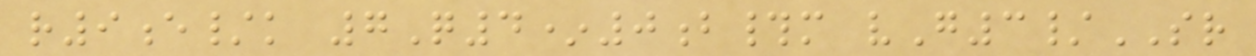r9e/k 7Q4*0b#m vG3/SR
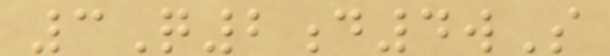3Q2d4wS
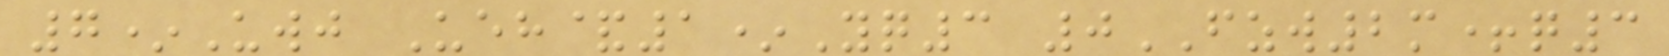7*Uwj Ueh&1*Yq3 0FZW2m+q3
